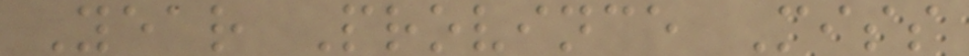Year Province Miss
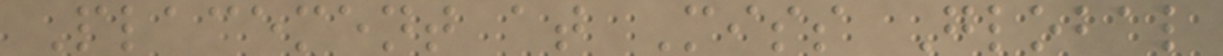Placement at Miss Global
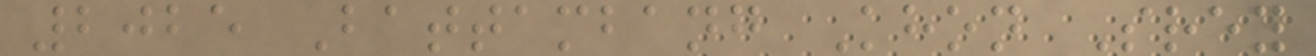2025 Battambang Khon Srey
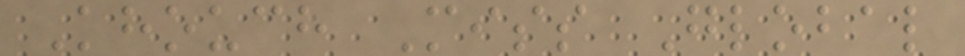Khouch Miss Global
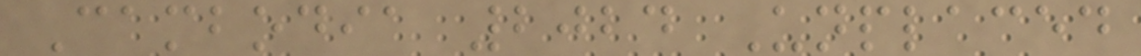Cambodia 2024 Unplaced
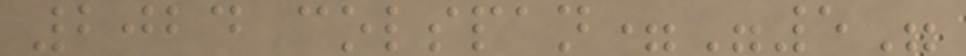2024 colspan="5"
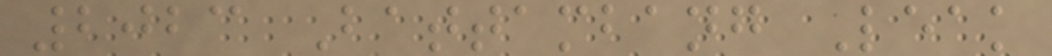2023 Battambang Leak
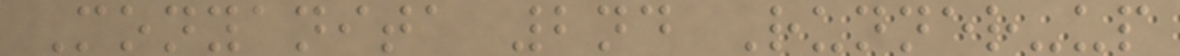Monyanita 2nd Runner-up
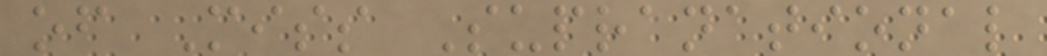of Miss Supranational
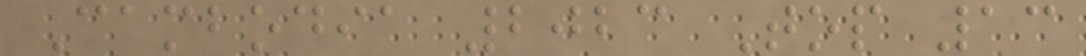Cambodia 2023 Top 13
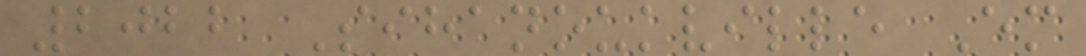2022 Sihanoukville Em
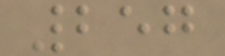257
